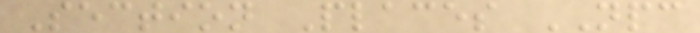Section Places NPC
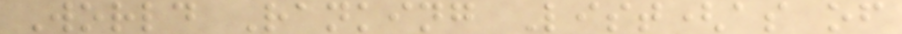World Ranking List(as of
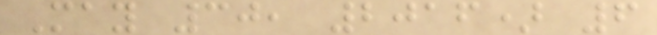May 30, 2016) 6
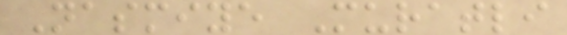Nasmiye Muratli
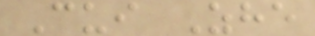Cui Zhe
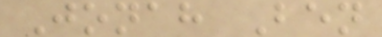Jonah Ben
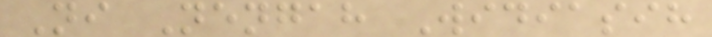Ni Nengah Widiasih
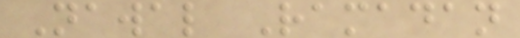Nawal Ramadan
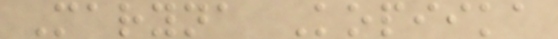Maryna Kopiika
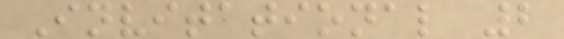Invitational 2
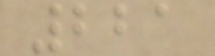221
